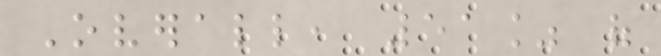Overall, 51% of
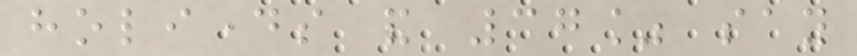holidays and 37% say
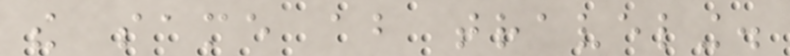the same about traveling.
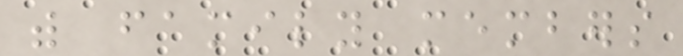with family members
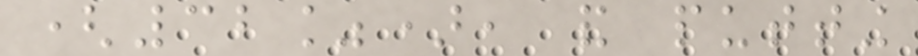(32%), and putting
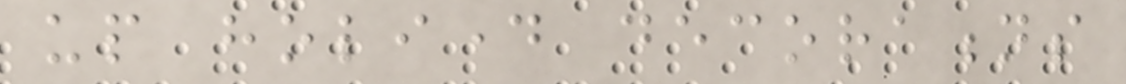up holiday decorations
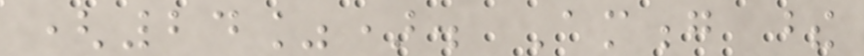(24%). Among these
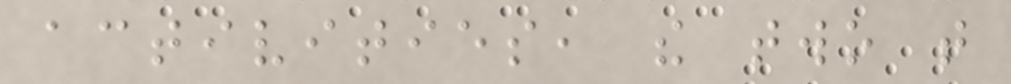activities, the two that
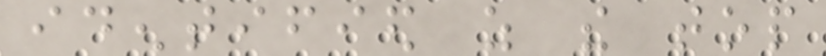identified as the top
